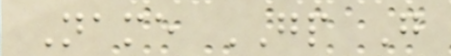Name GP G
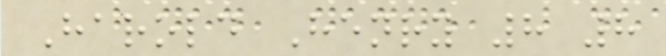Harold Henry 8 8
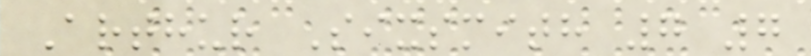Arthur Sixsmith 7 7
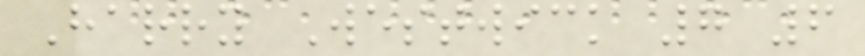Harry Westwick 7 6
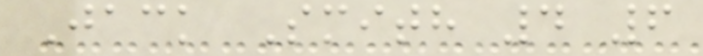Jack Smith 4 6
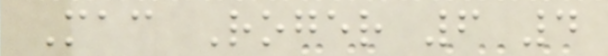Mac Roger 6 4
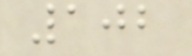102
